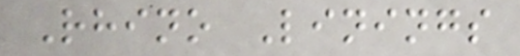Rhino Linings
